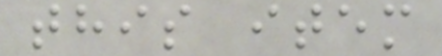this item
